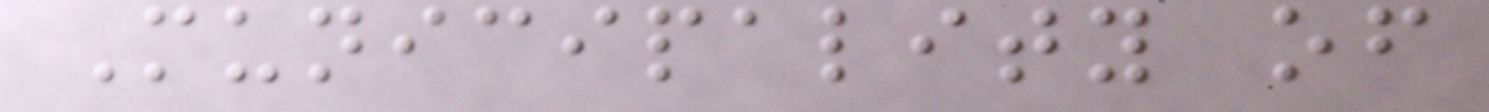Municipality of
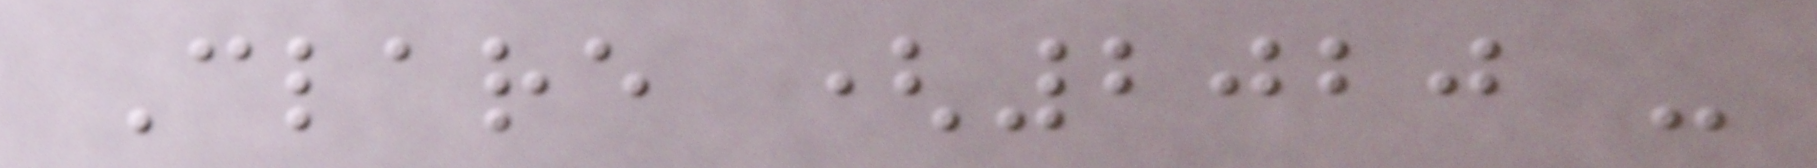Clare (2020 -
